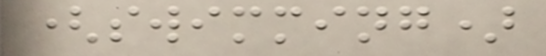(swimming)
